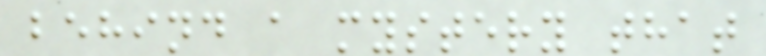behind a mystery that
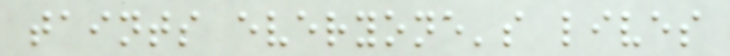taints everyone's lives
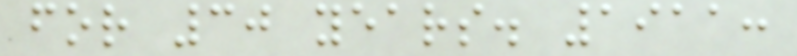for 30 years. 1911:
